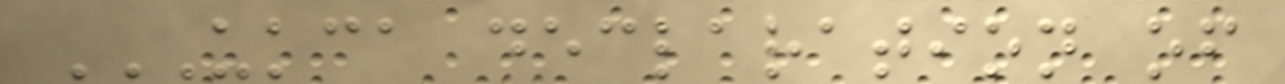UKCA DECLARATION OF
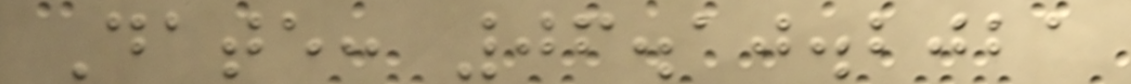Date: 06.10.2021
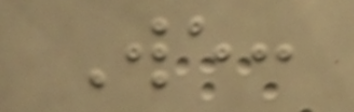We:
